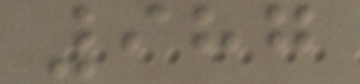987
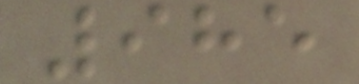985
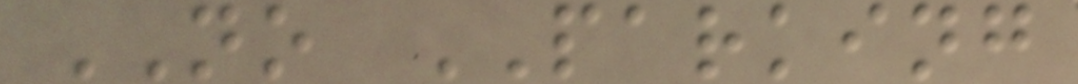NO PARKING
